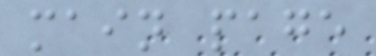main page
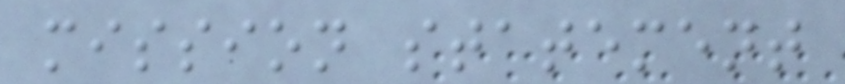mission statement
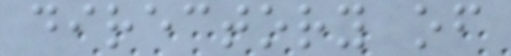directory of
